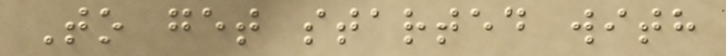To get started with
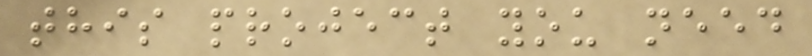this project you need
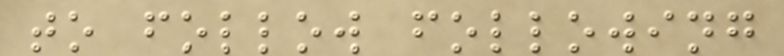to follow following
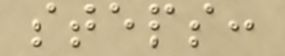steps:
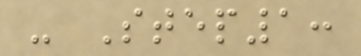- Step1:
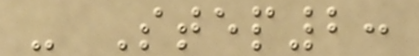- Step2:
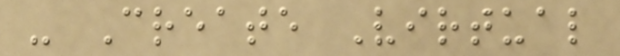- Create Virtual
